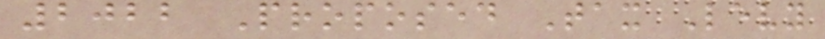2022 Proposed Tax Levy
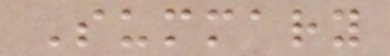Summary
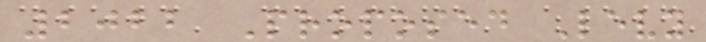2022 Proposed Levy
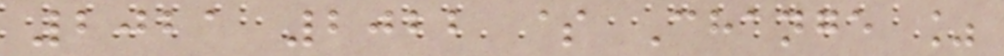2021 2022 $ Change %
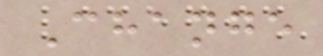Change
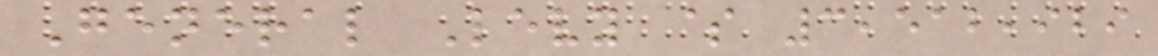General Levy $ 3,512,929
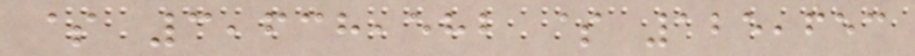$ 3,638,582 $ 125,653
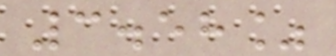3.58%
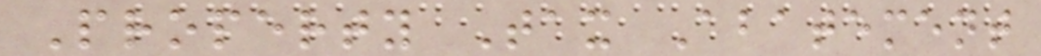Property Tax Abatement
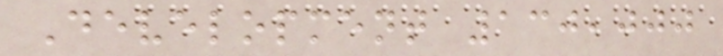Development 130,000
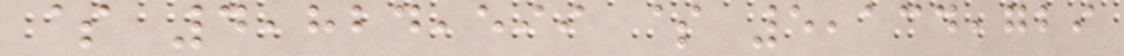$ 4,824,599 $ 5,134,729
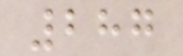287
